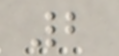2
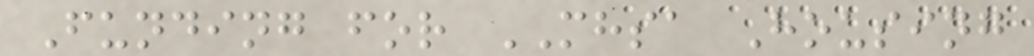Funding for MHSA Housing
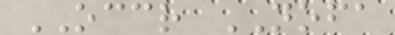OCCR NOFA
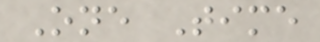One Time
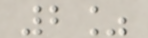2%
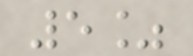5%
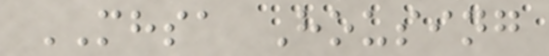MHSA Housing
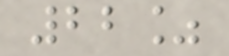22%
